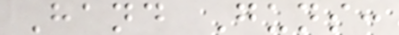Hand Guns:
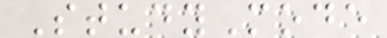StudyMode
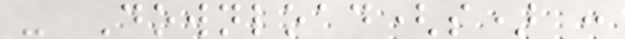- Download(s) :
